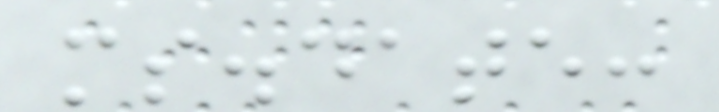ms.date:
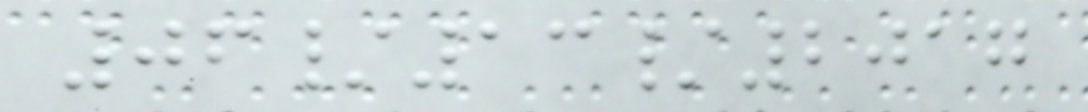06/13/2017
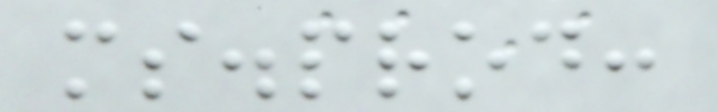ms.prod:
